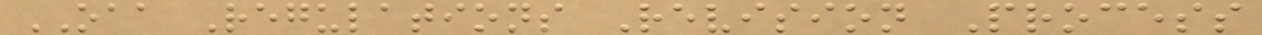OAA Regulations Revision Process
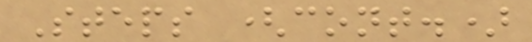Steps (cont.)
